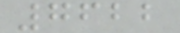7622
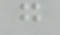g
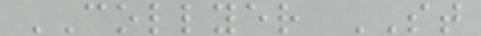COLLYER ST
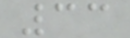33
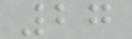27
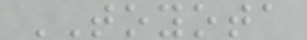TOYOTA
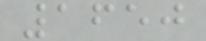1650
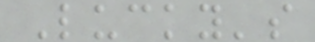Lucky's
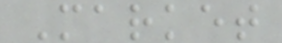Market
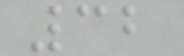32
